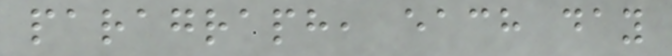paragraph, each day
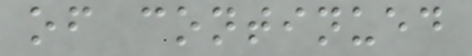of continued
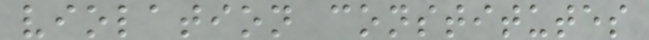violation constitutes
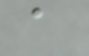a
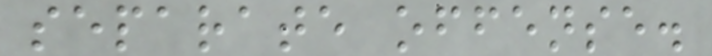separate offense.
